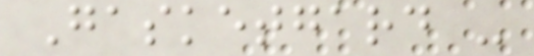Gasketgard -
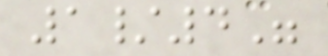1/4"
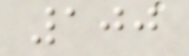100
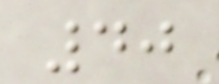40
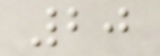20
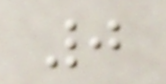0
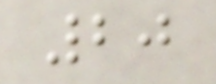20
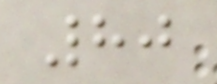80
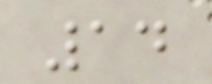14
